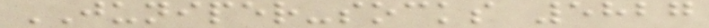JUNIPER-socks 5827
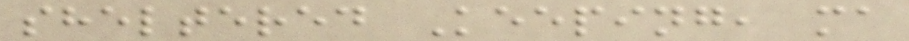sheltered Keeping, ma
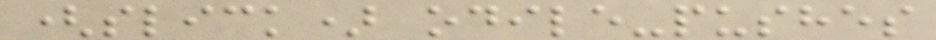(slick) odile-pushes
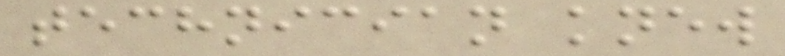technician knew
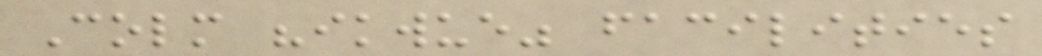Colm "ikwue" facilities
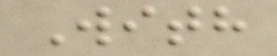With
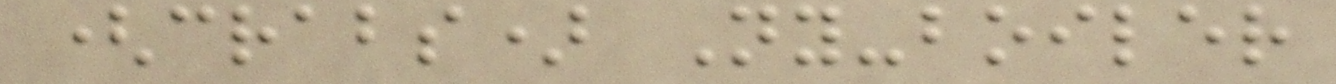(crabs) Ny-boiler
